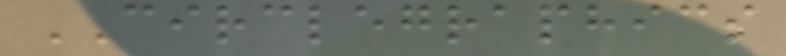CIRCLEGRAPHICS
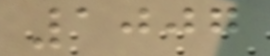1007
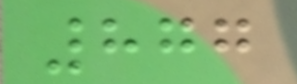877
